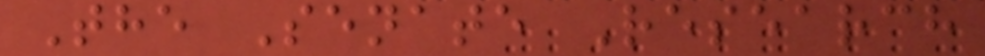The Senate Research
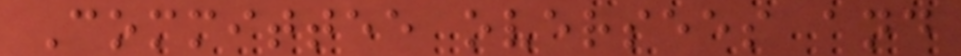Committee oversees and
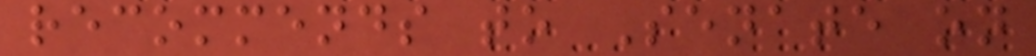recommends to Senate on
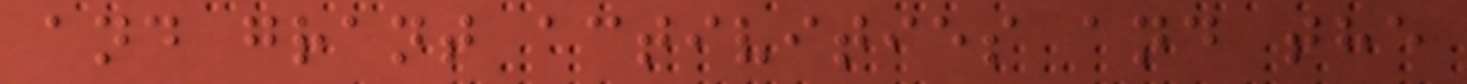and grant activities and the
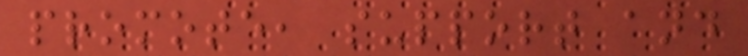promote, support and
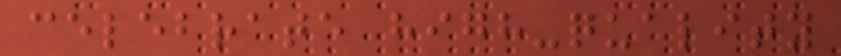celebrate high-quality
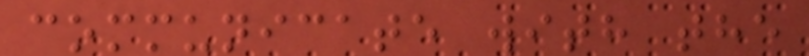communicate with the
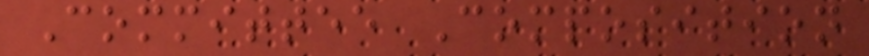Committee Composition
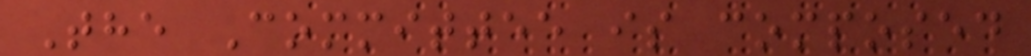The Committee is composed
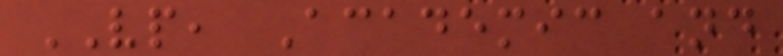VP, Academic and
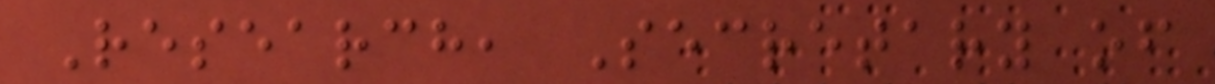Research, Secretary of
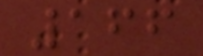166
